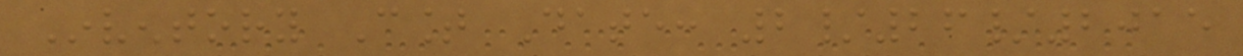Inventory Count Date: 2/26/2015
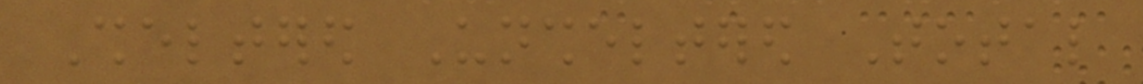Sheltered Unsheltered Total
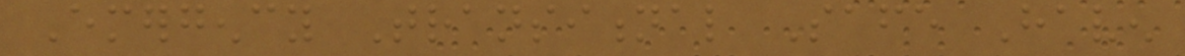Emergency Transitional Safe Haven
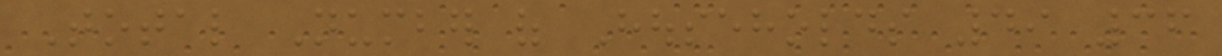Total Number of Households 49 36
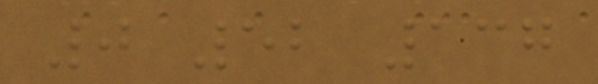0 52 137
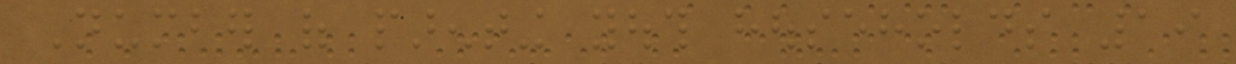Number of parenting youth households 19
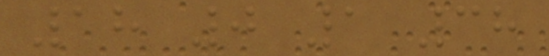18 0 1 38
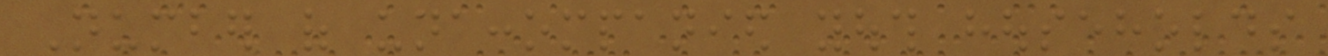Number of unaccompanied youth households
